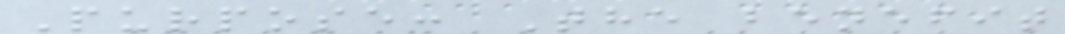Purpose: The benefit
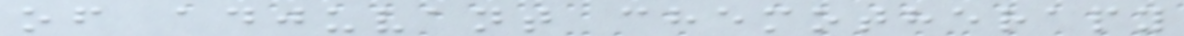of adjuvant chemotherapy
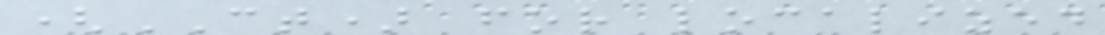(CT) for localized
